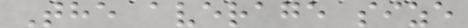The average size
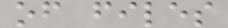of files
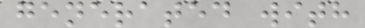generated with
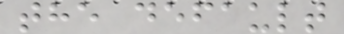the default
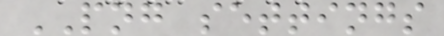PNG settings
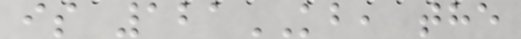is 121KB, the
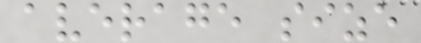average size
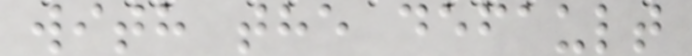with the default
